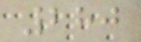280
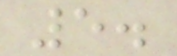5.
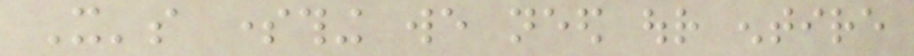It's something we need our entire
